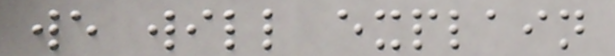we will explain
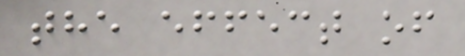the effect of
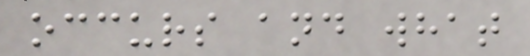occurs and what
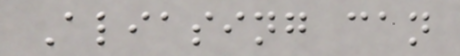Aliasing can
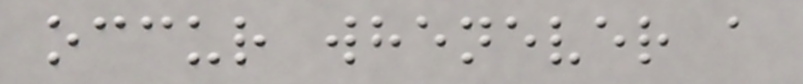occur whenever a
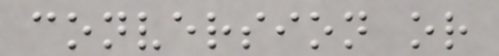conversion or
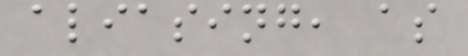aliasing, as
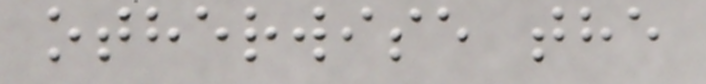otherwise the
